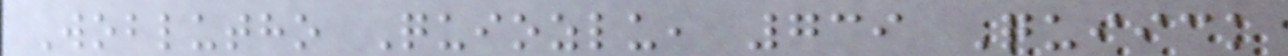Woblutho Quiozlu, 739 Quiick
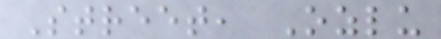Street, Ozlu
